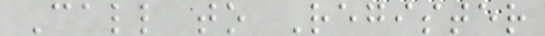Call to Register
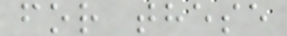for these
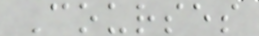Courses
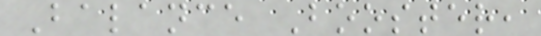Balance Booster,
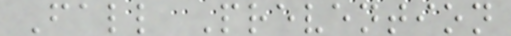Fall Prevention
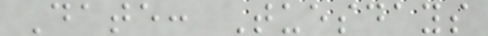Date: Tuesdays
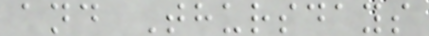and Thursdays
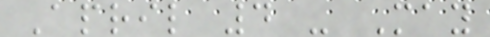April 4 - May
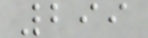299
